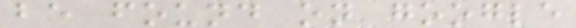be found on google
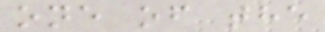one of the
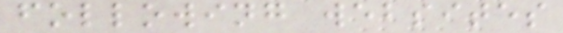following websites
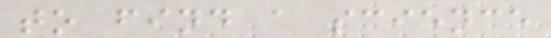to find a science
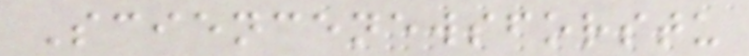Sciencenewsforstu
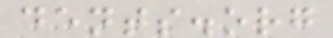dents.org
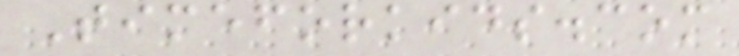Timeforkids.com
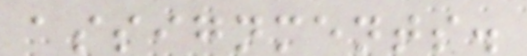assignments.
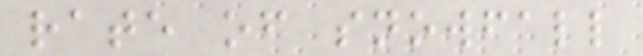rate of snowfall
